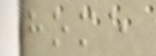home
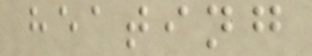heating
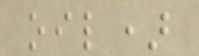oil)
